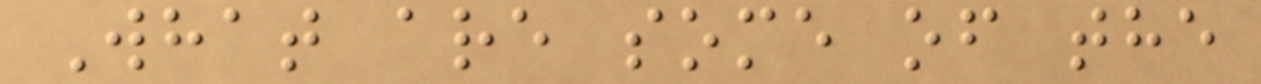What are some of the
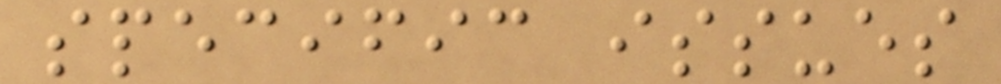specific issues
